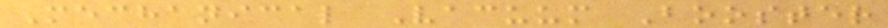Mechanical Vacuum Booster
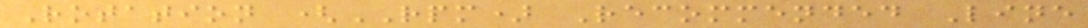Rotation (RPM) Recommended Line
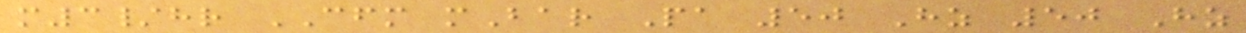m3/hr CFM mBar Pa 50 Hz 50 Hz
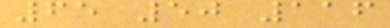65 50 116
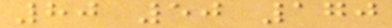80 50 170
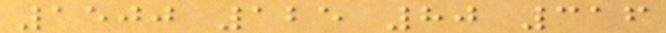1500 125 80 316
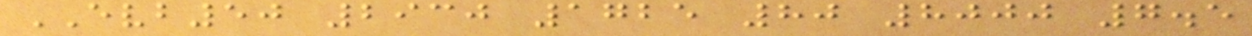EVB50 2930 1725 80 8000 7.5
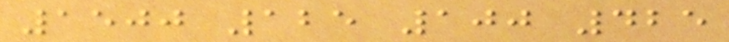1500 125 100 425
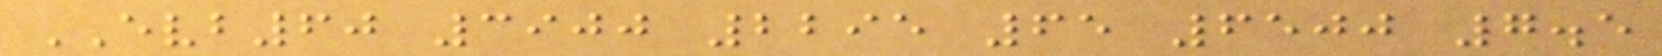EVB60 3900 2295 65 6500 7.5
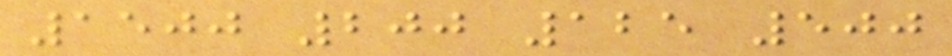1500 200 125 500
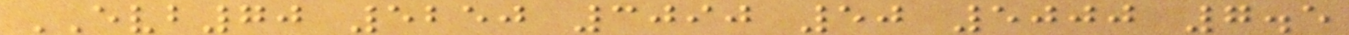EVB70 5250 3090 50 5000 7.5
